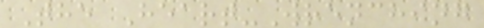The Heart-Wrenching
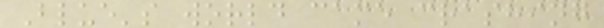Blue's world came crashing
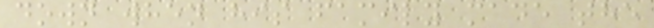down when his family made the
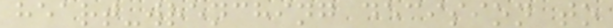heart-wrenching decision to
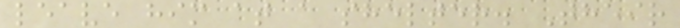leave him at a shelter. Their
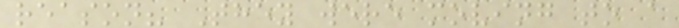reason? They were moving to a
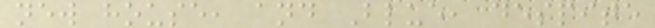new house, and Blue, despite
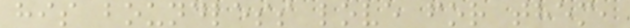his boundless love for them,
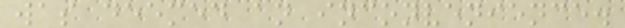was deemed an inconvenience.
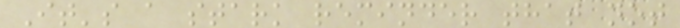It's a stark reminder that not
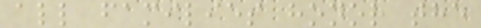all families honor the
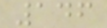146
